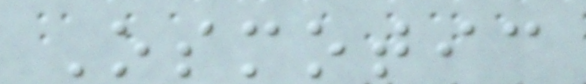Osmotic
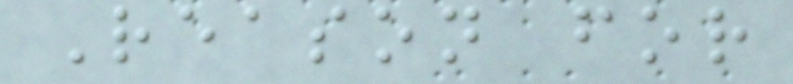Reason for
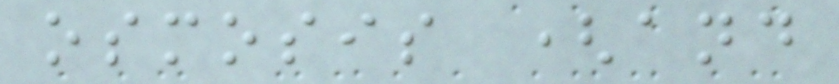osmosis (and
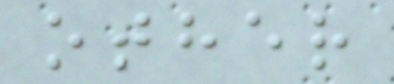other
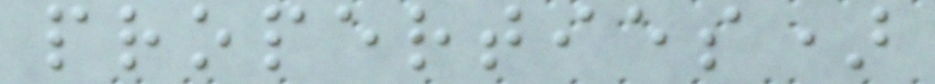properties)
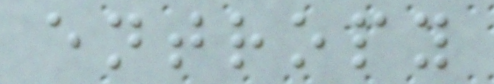entropy
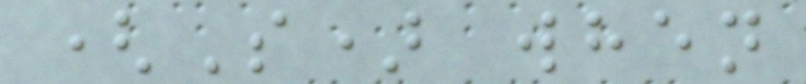(S) when
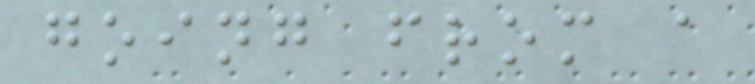going from a
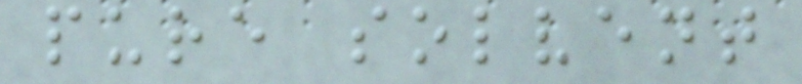pure solvent
